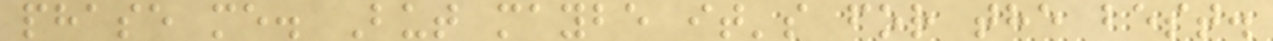phase me. But maybe it's for the best.
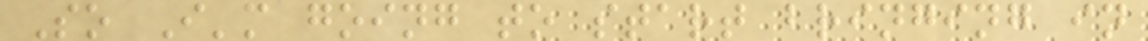So I'm going to start bringing in
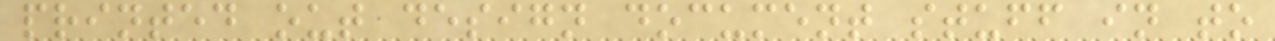printed out design document stuff in to
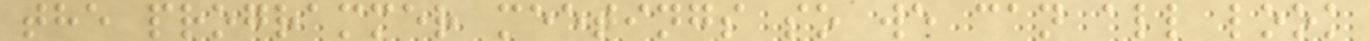the programmer meetings so we can all look
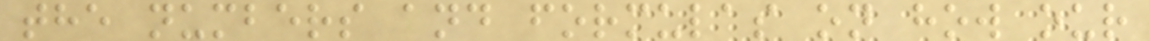the numbers and formulas on how our
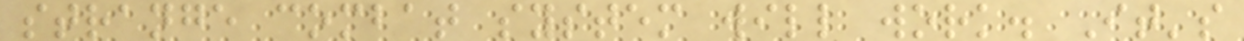strange combat system will work. It's
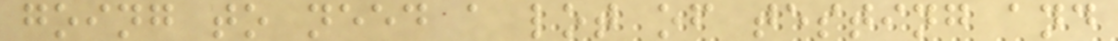going to need a lot of testing and
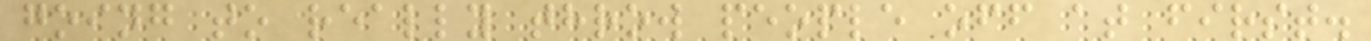going to really throw people off at first.
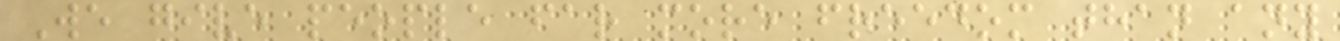We give people far more freedom than any
